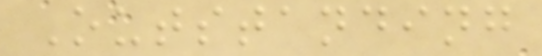Outstanding
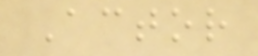Actor
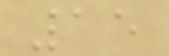15
